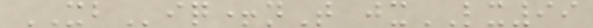XBiq+nT jxLX99
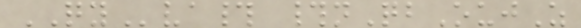QYva# #nQbOujZ
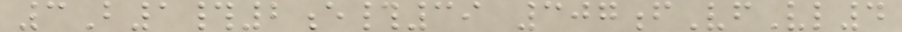3B1#2e#39 307fVfVl4
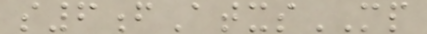s6fAtxsMP
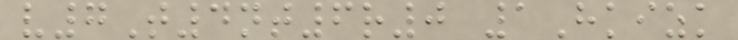v7T4nt6r0 1Hkizk
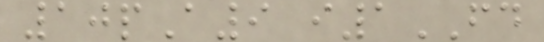10pA9 i1FD
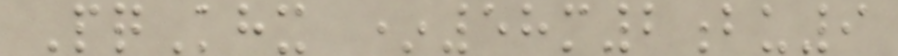PqKhx *58m2bu9
